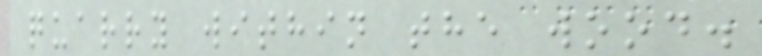quarry within the wood.
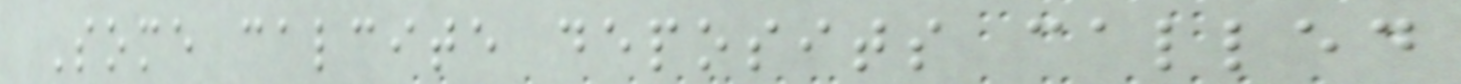Some calcite deposits called
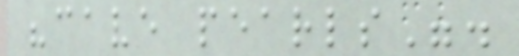"cave pearls".
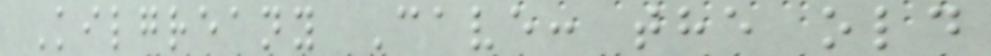Kilgreany Cave: the old
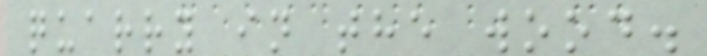quarry in the wood.
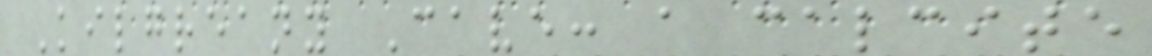Kilgreany Cave: a calcite
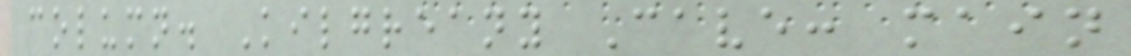column. Kilgreany Cave: main
